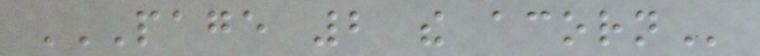PAGE 2 THE ACORN
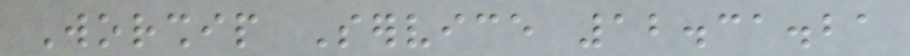Worship Service 12.31.21
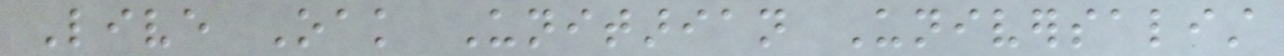Live Oak Unitarian Universalist
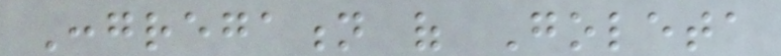Congregation of Goleta
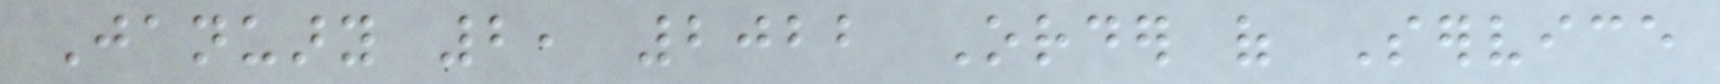January 2, 2022 Order of Service
